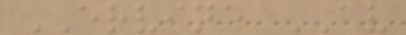ERVINE AV
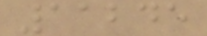11245
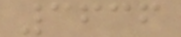3636
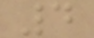4
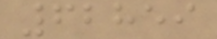62859
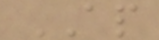AP
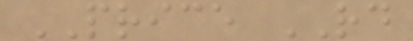PRICE RD
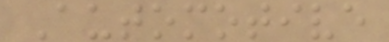Automotive
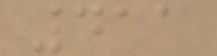411
